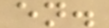en.
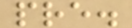pre.
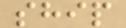ship
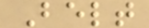Belt
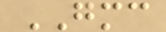GMC
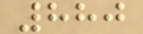880
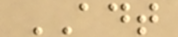ADT
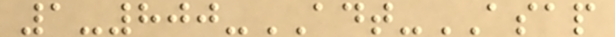1-800-ADT-ASAP
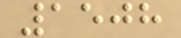1508
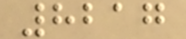8217
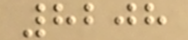8208
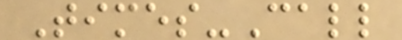Times-Call
